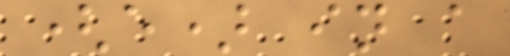(e) in a
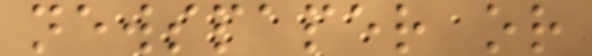newspaper or
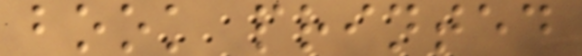book printed
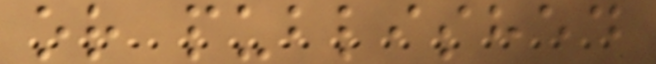or published
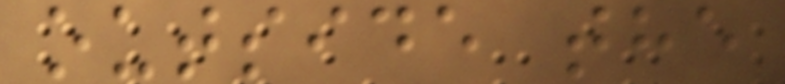outside the
